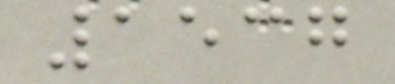1537
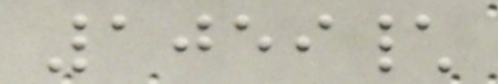1059\
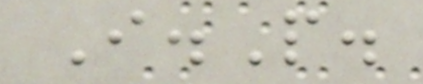I.P.
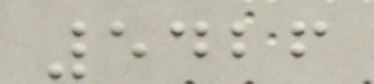5426
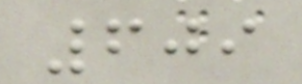609
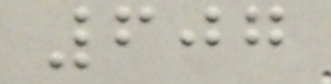607
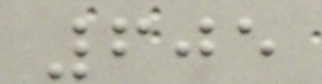605
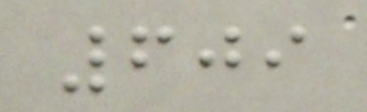609
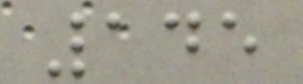145
